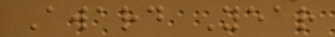Award Year
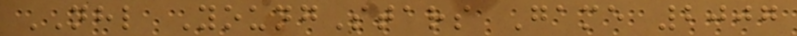NHL YoungStars Game 2007
